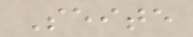Seite
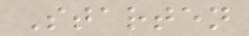Starten
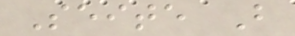Seite B
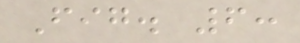Fig. 6:
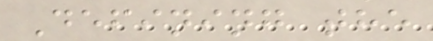Defining the
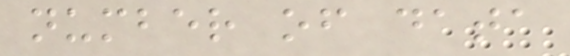number of data
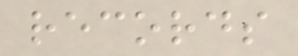records
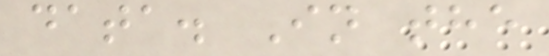data. In the
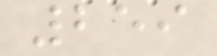259
